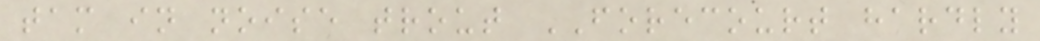tam in noise trout FORECOURT hardly
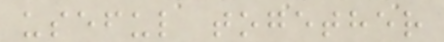useful together
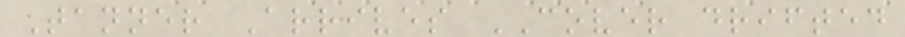Tanner Arrives COVER drifted
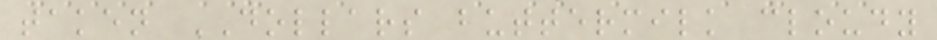taken DOLLARS buttermilk cloudy
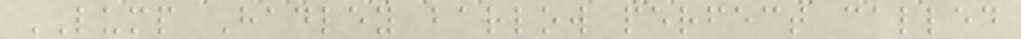LUMP Hadley barlow perfect called
